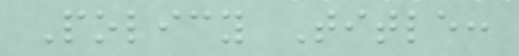Policy Title:
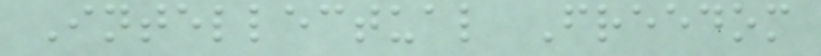Intellectual Freedom
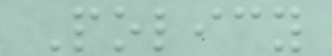Policy
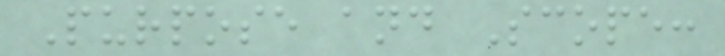Purpose and Scope:
